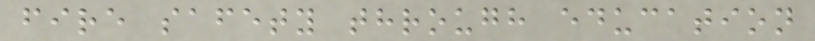fire safety through education
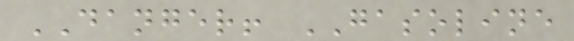DANGER! GASOLINE
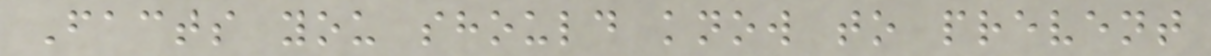Facts you should know to prevent
